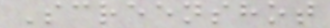Screenshot
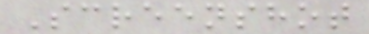Screenshot
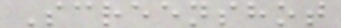Screenshot
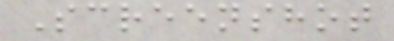Screenshot
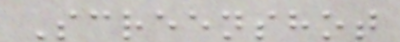Screenshot
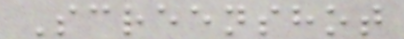Screenshot
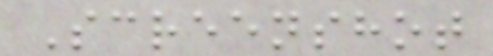Screenshot
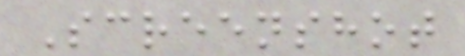Screenshot
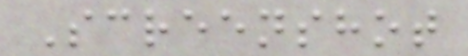Screenshot
